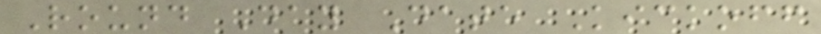Round Day Date Kickoff
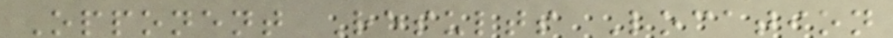Opponent Results Location
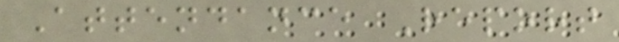Attendance Report
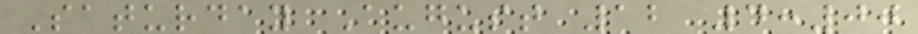Saturday August 12 4:00
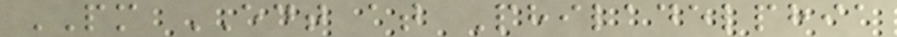PM EDT at Philadelphia
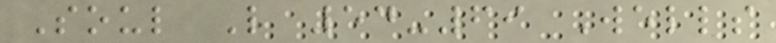Soul L 54-69 Wells
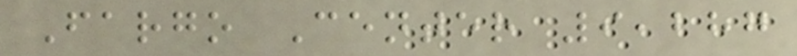Fargo Center 9,287
